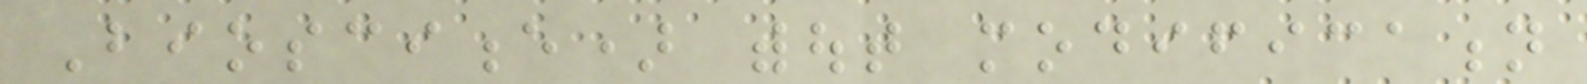Bioscience) without modification
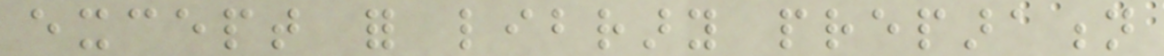except for library preparation
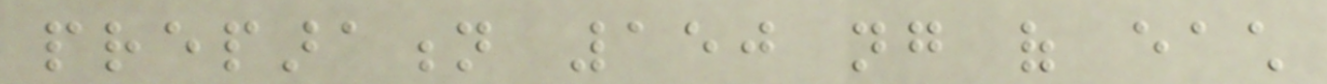preparation 150 ng of each
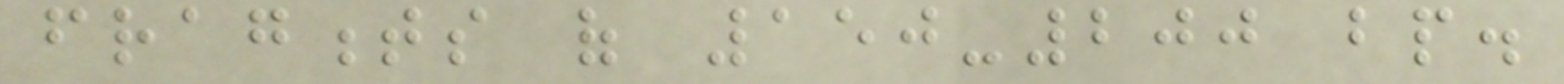fragments of 150-200 bp.
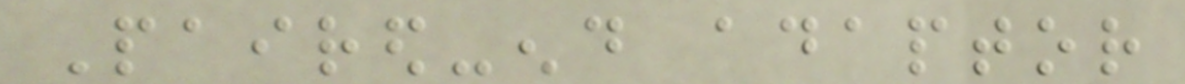Paired-end adaptor
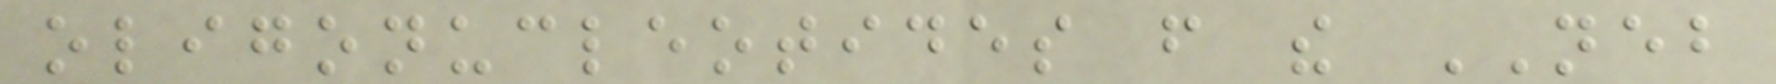oligonucleotides from the NEB
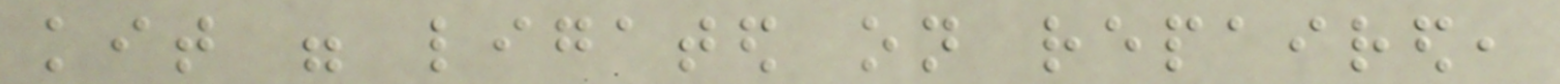kit were ligated on repaired,
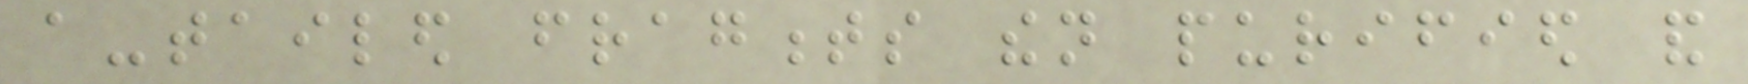a-tailed fragments then purified and
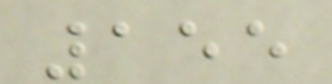155
